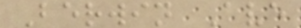Berwin Ave
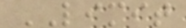LIMIT
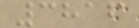3816
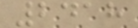2418
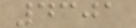4301
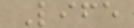Life
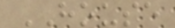HOUSE
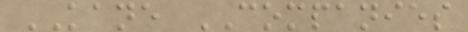KANE COMPANIES
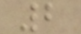2
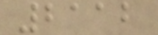2112
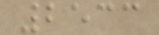2533
